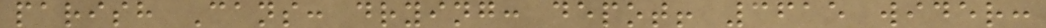parish Cans: drying: depot! 3615 wider:
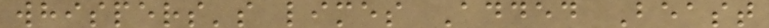whispers's limes Added Beast
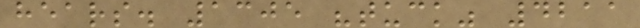hears. 1305 "tuck" 4211
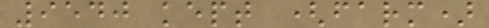9540 kept (farm)
